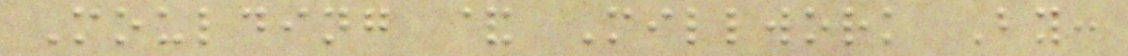Moulding & Millwork By:
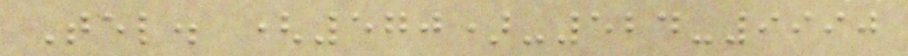Tel. (570)-524-9990
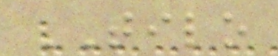TILO
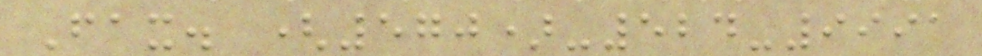Fax. (570)-524-9991
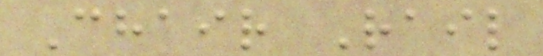Chair Rail
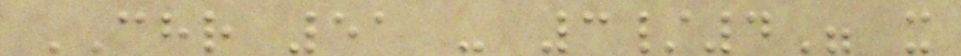CHR 51 - 3/4" x
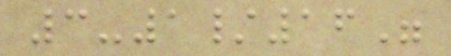3-1/16"
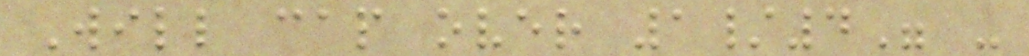Will cap over 1/4" -
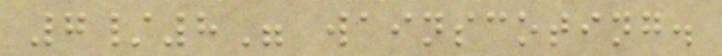7/8" wainscoting.
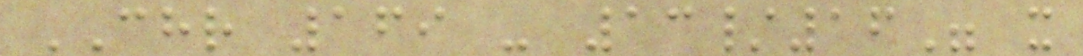CHR 169 - 13/16" x
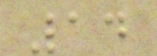14
